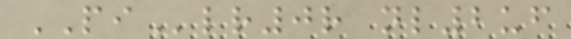PIlr0r nl2uf
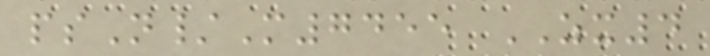psN/M7455 ZX4
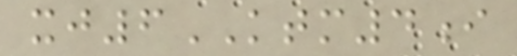xj6KTM4i
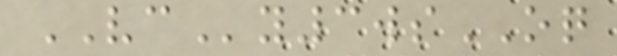VCy3wsOQ
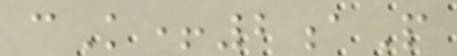cK+2aP
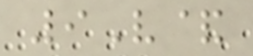9V&
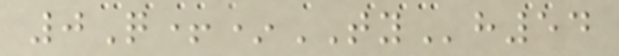0Q+*TYh54
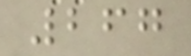267
